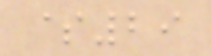$29
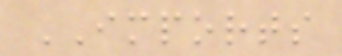IMPORTS
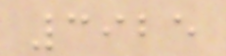3925
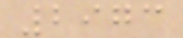2973
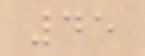45
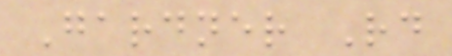Gardner Rd
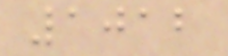1012
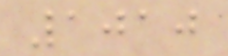1010
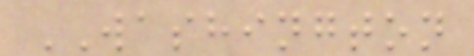WASHINGTON
